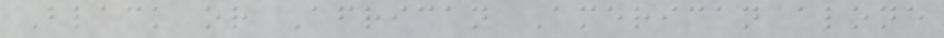Black or African American alone
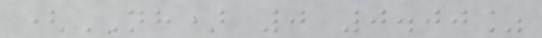(NH) 0 0.00%
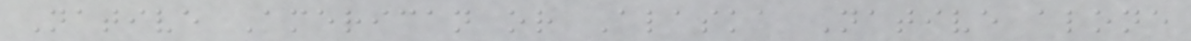Native American or Alaska Native alone
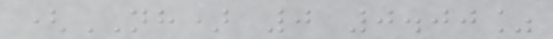(NH) 0 0.00%
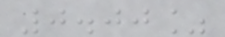0.00%
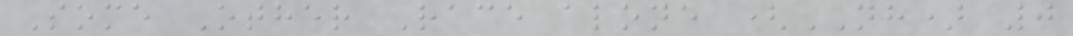Some Other Race alone (NH) 0
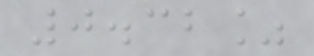0.32%
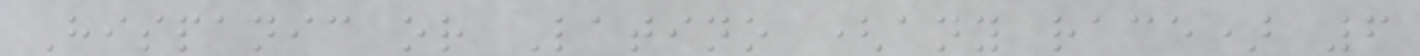Hispanic or Latino (any race) 6
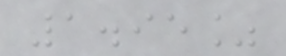1.95%
